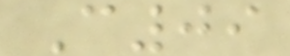C09
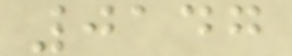0147
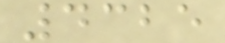4325
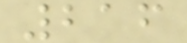216
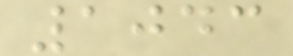1043
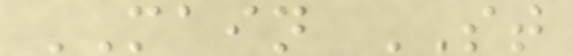MAIN ST
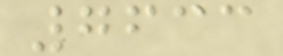7633
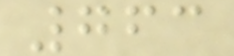763
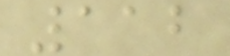112
